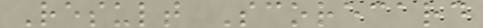Result Scorecard
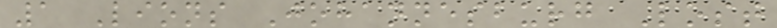1 Lions Johannesburg Lost
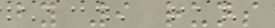by 9 runs
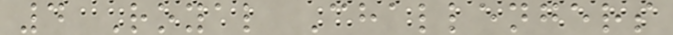4 Royal Challengers
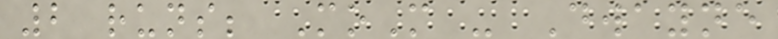2 runs; MoM - Dwayne
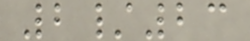2/23
